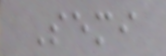Semi
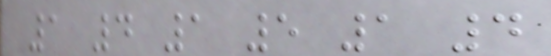1 4 1 5 1 4
